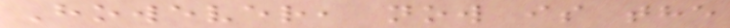However, now is the
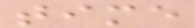time
